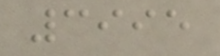3995
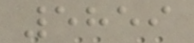5859
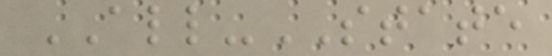ALL-STATE
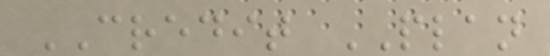CREDIT PLAN
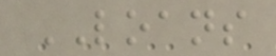LOANS
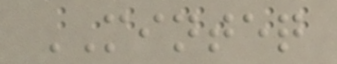MINTEQ
